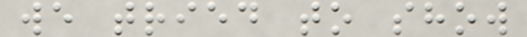we tried to show
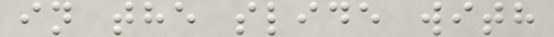in the slide with
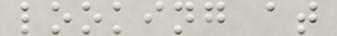looking at
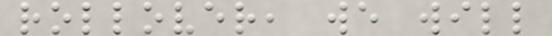rollover, we will
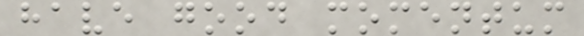have good momentum
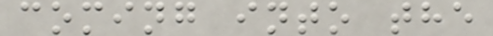coming into the
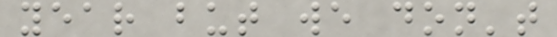year but we don't
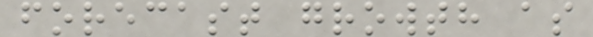forecast growth as
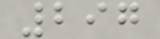297
